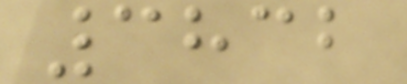3832
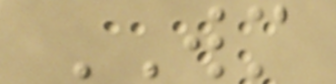WM
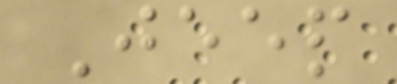Jeep
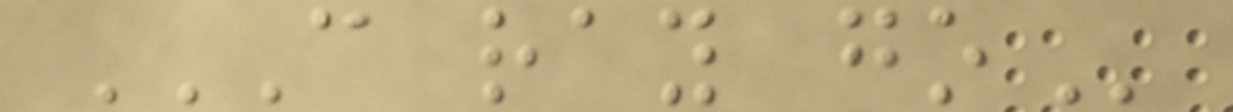C RAY GO
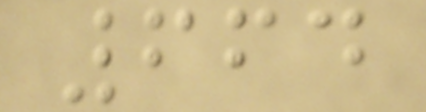664
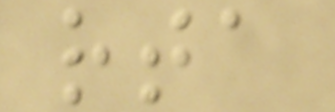rta
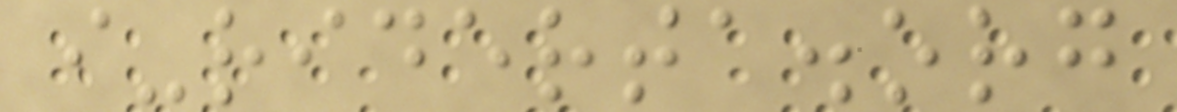i-riderta.org
